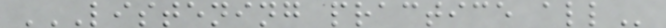LISTENING PRACTICE ALL
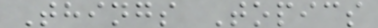Things Topics
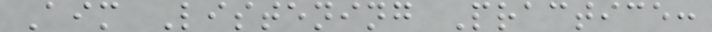Aim Listening Practice:
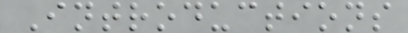Introductions
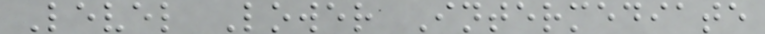Level Lower Intermediate
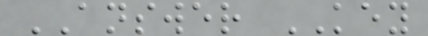ANSWER KEY
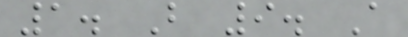1. B 9. A
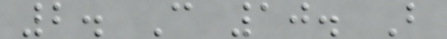2. C 10. B
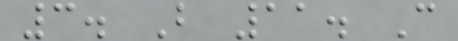3. B 11. C
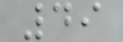49
